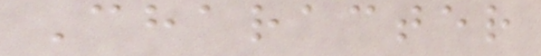Character
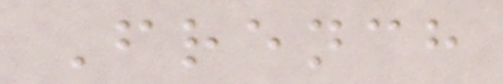French
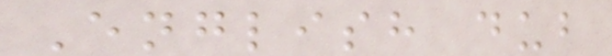English dub
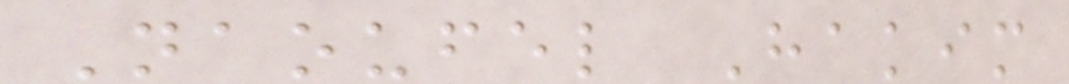Naoufel Hakim
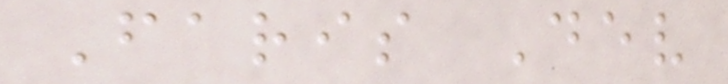Faris Dev
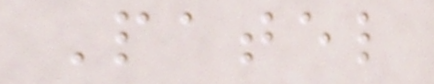Patel
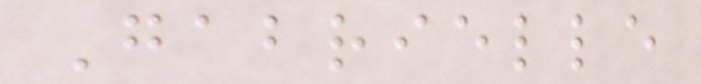Gabrielle
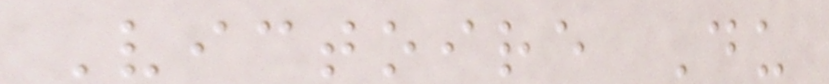Victoire Du
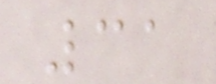31
